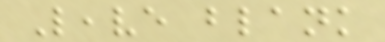Leave blank
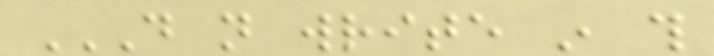DO NOT WRITE IN THIS
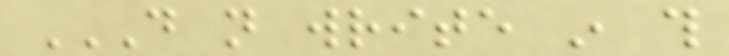DO NOT WRITE IN THIS
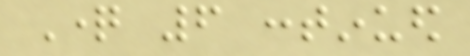Question 6 continued
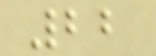22
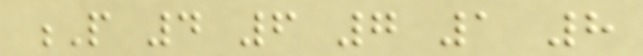P 4 6 7 1 8
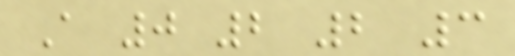A 0 2 2 3
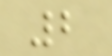2
